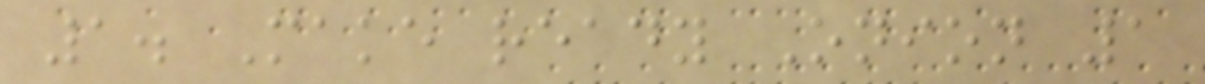1. Make ready Onion 1
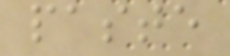paste
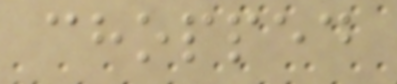chopped
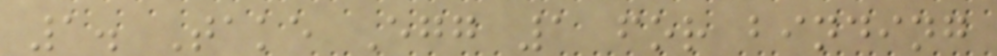1. Take Egg 1 for binding
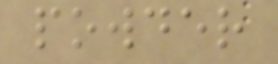powder
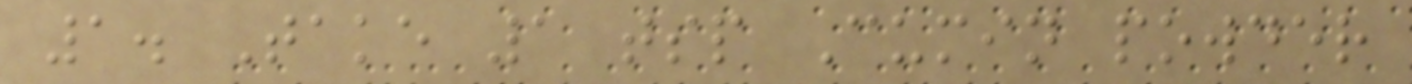1. Take 1 tsp Cumin powder
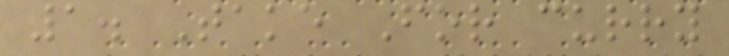1. Take For curry
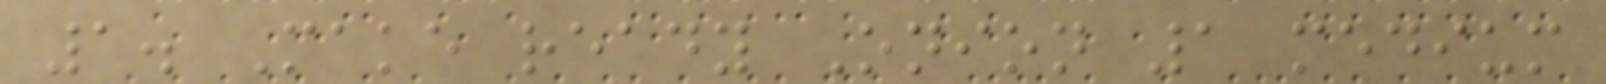1. Make ready Onion 1 medium
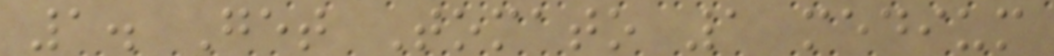1. Get Tomato 1 medium
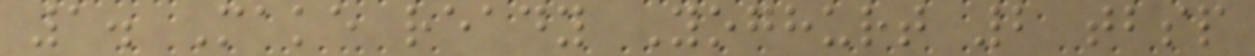1. Make ready Yoghurt 2 tbsp
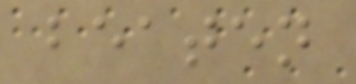beaten
